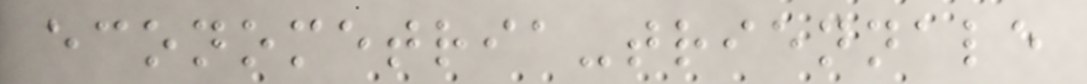econometria-triennale
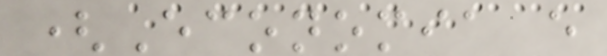(Economia e
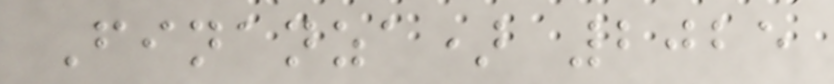Finanza) 2025
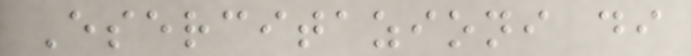Esercitazioni di
